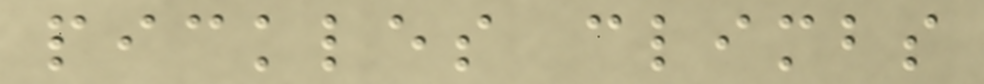pickles climbs
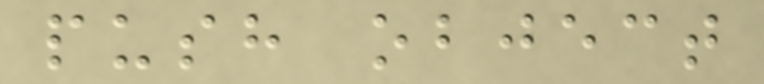push object
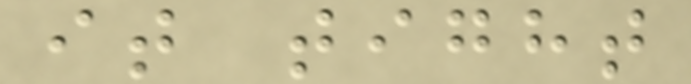it tight
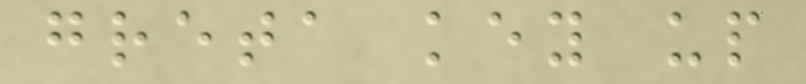greta key up
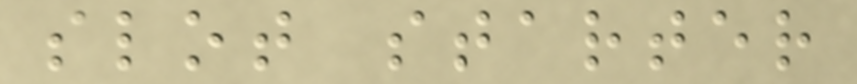slot starter
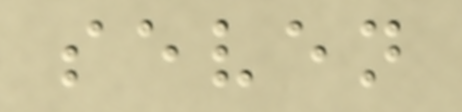seven
